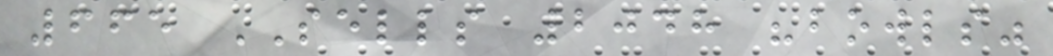665 SELLS 2048 "bowls"
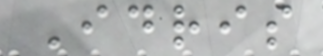Idris
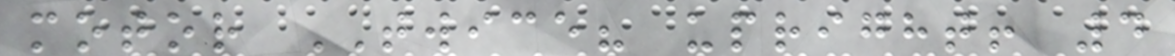motor TWICE? upright! 4
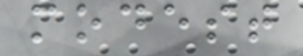modest
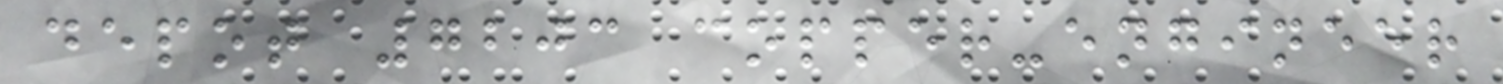depot 7203 copper-engineer
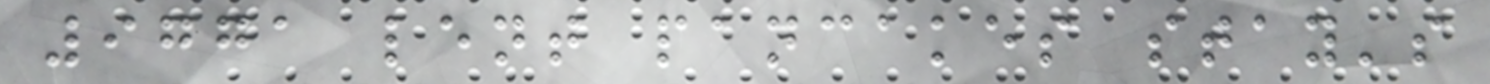9771 lent pancakes stay's
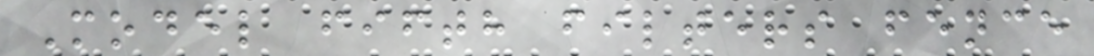Model fifth filters fence
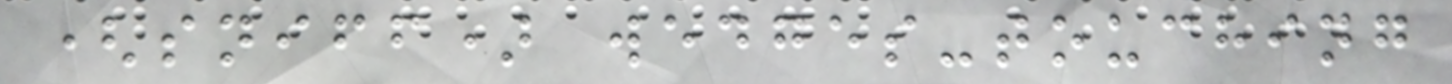(sniff) wedges-touching
